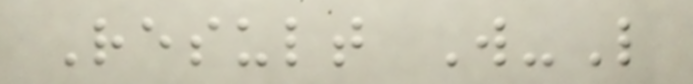Result W-L
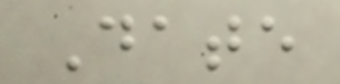Date
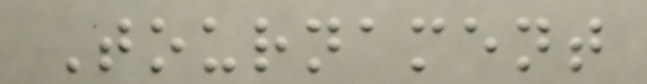Tournament
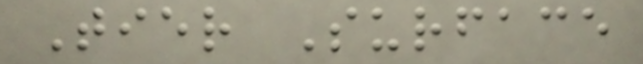Tier Surface
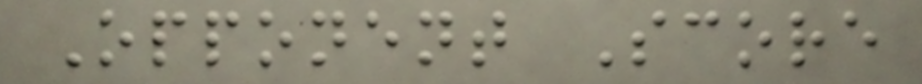Opponent Score
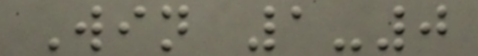Win 1-0
